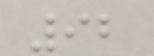92
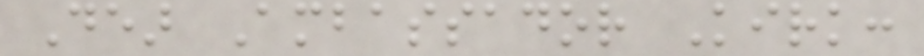Dear Ambassador Kirk:
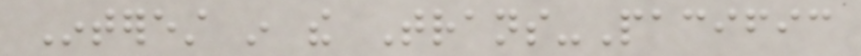Interest in the Trans-Pacific
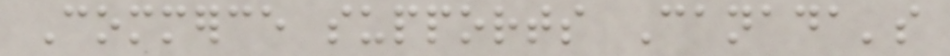Commerce supports Canada's
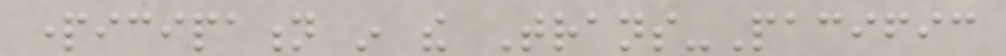participation in the Trans-Pacific
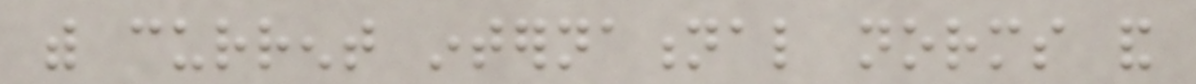with current international norms and
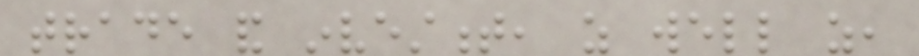trade and investment, as well as,
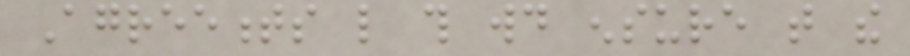Agreements like this would ensure that the
